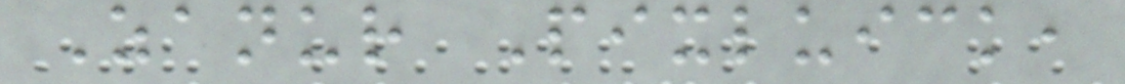Zanur Pixluick,
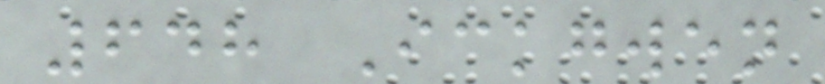648 Ickgwen
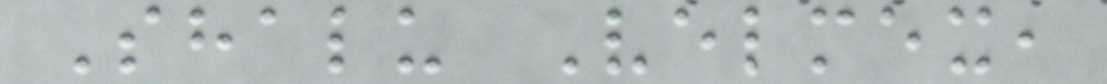Shalu Velmex,
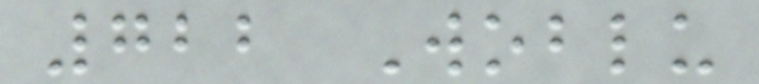722 Woblu
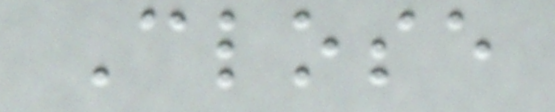Close
